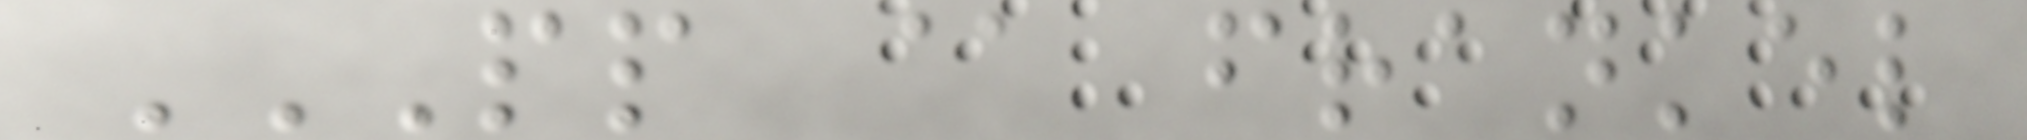PP @ FRANKEL
